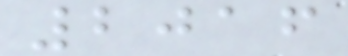2016
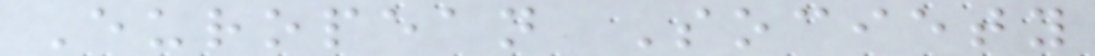European Society
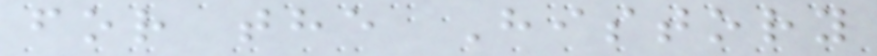for the History
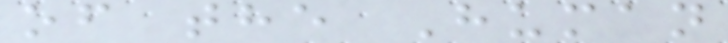of the Human
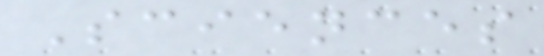Sciences
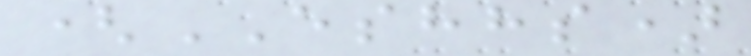(ESHHS)
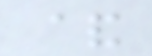&
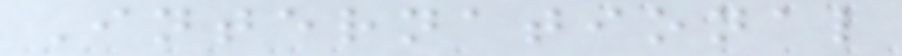International
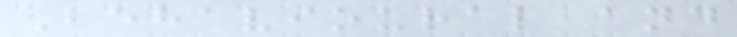Behavioural and
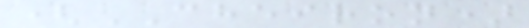(CHEIRON)
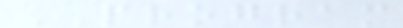PROGRAM
